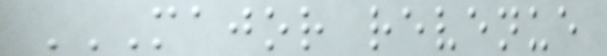MAJOR REVENUE
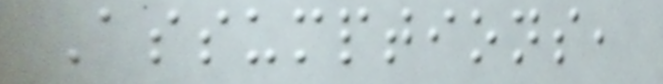Assumptions,
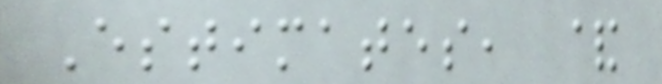Estimates, &
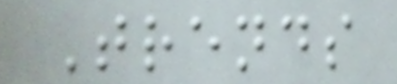Trends
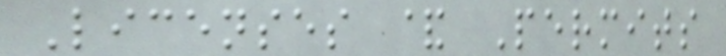Licenses & Permits
